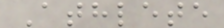Athlete
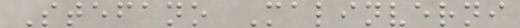Stefano Malinverni
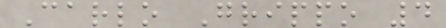Carlo Grippo 4
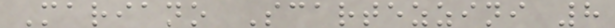Mariano Scartezzini 8
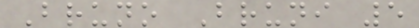Bruno Bruni 5
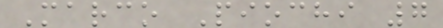Marco Piochi 7
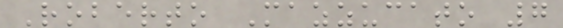Roberto Mazzucato 7
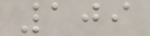109
